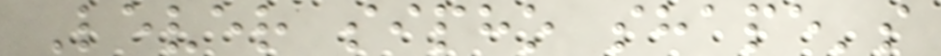Lever sipho shape's
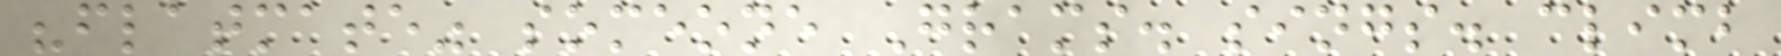"flatmate" someone Grams. sings. climb
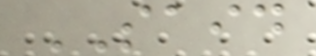SAID
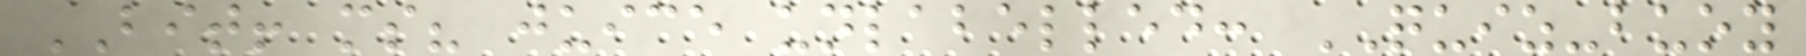BIT! ms? juice unlabelled: QUIZ-buoy
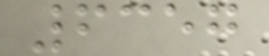6357
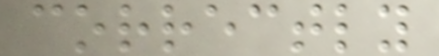correctly
